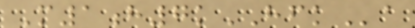M1h7kHFKa
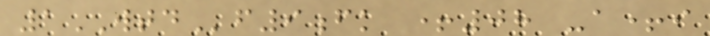1WTDf9fk +08 -a+i
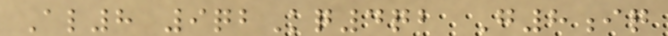Al8 9qbKq4qb G8iq
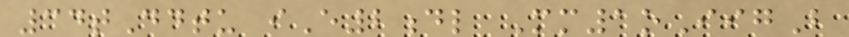34tDdtu iE2dl Mm1oIigB
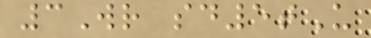3Wr sd5tU
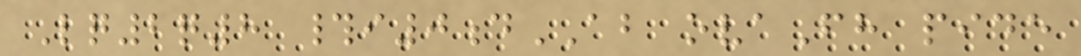Lq2q8 #i0dAB ovaFh pide
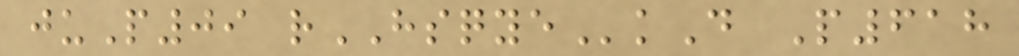juP09 rHSQYEkD P618
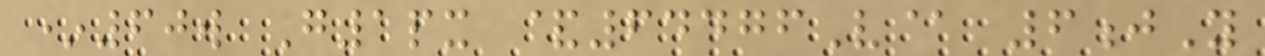*60w G1px &64476V@ 6jY
